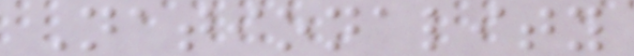Nationality
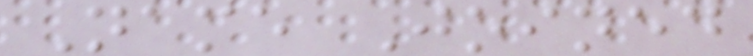Name Joined
